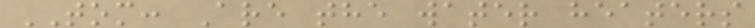TOM: Are the water heaters
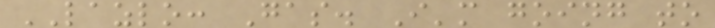LAZLO: Gas. I'm going to
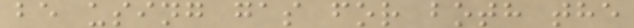be using gas for both the
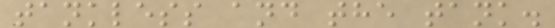tankless and the tank.
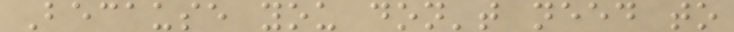Because you don't need to
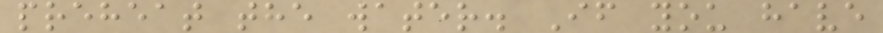preheat the water. If you have
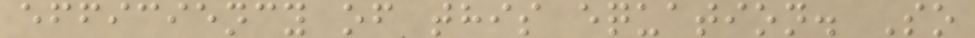efficiency of this equation. So
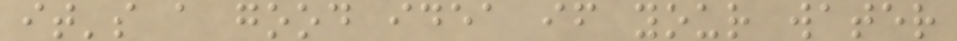it's a good idea if your water
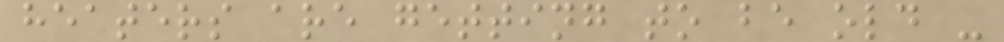heaters are getting to be old -
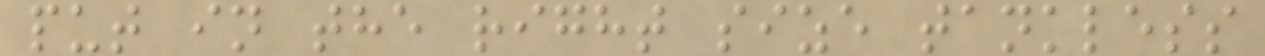put in the right size tankless
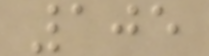105
